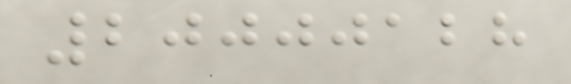20000128
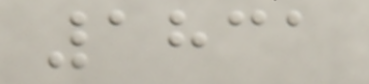1831
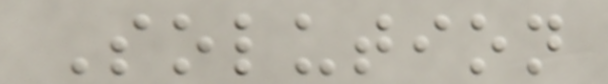Solution
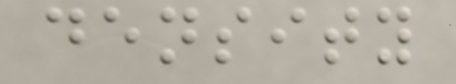density
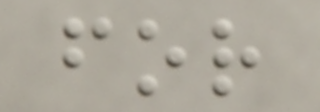for
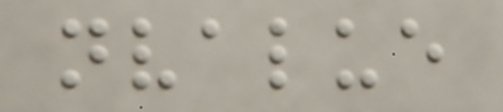nvalue
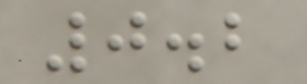0.2
